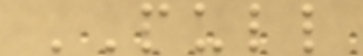PULL
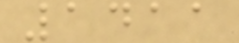1411
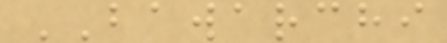BAWARCHI
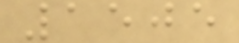1505
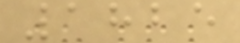1825
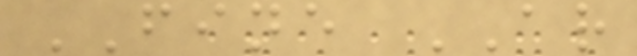FINE AR
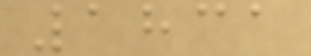1831
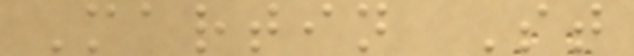Martin St
